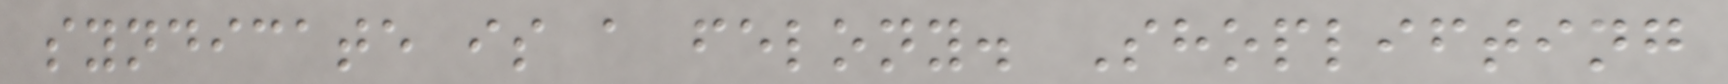syndicate is a felony. Shoplifting
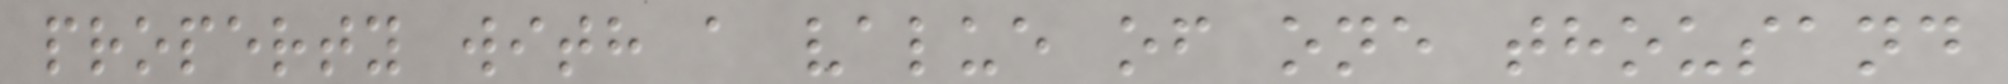property with a value of one thousand
